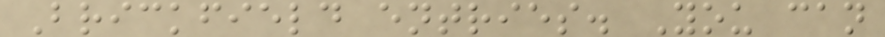Brickfield entries. You can
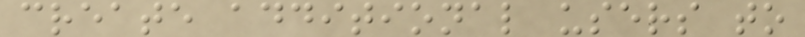create additional users to
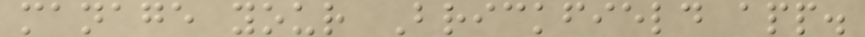manage your Brickfield app.
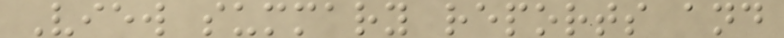View summary reports and
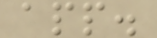app.
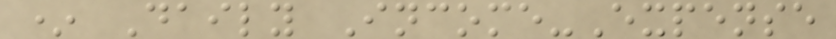* Daily Income-Expense
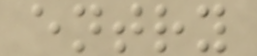entry
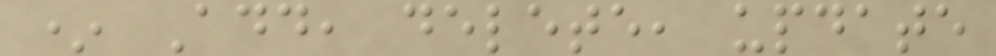* Add, delete, update
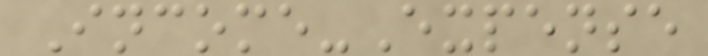Income-Expense
